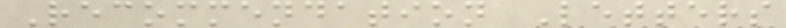Recommendation Letters
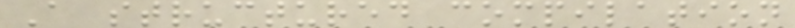A structured compilation
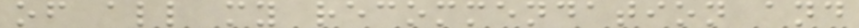of all my recommendation and
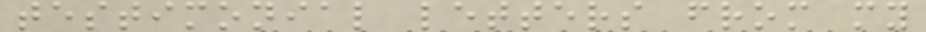testimonial letters from my
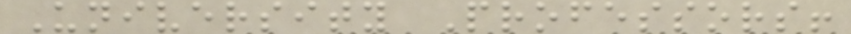University Professors!
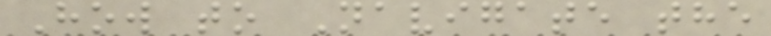How to Navigate the
